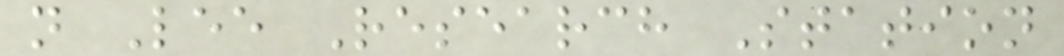n Lee Research Station
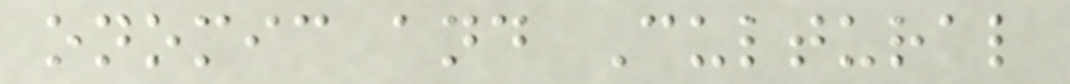onomic and Cultural
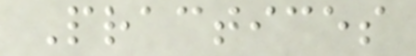Practices
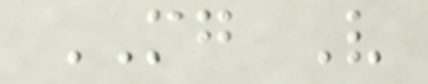MG V
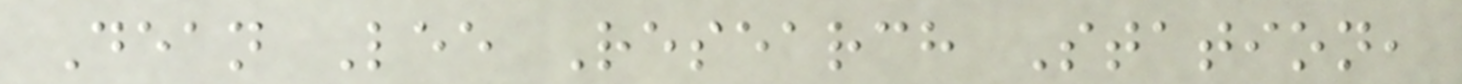Dean Lee Research Station,
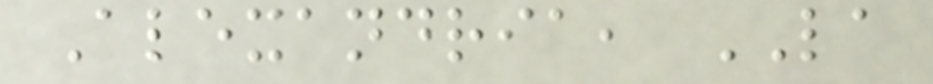Alexandria, LA
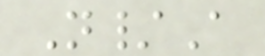N/A
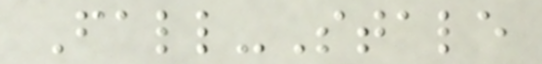Fall-Stale
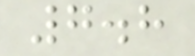7.8
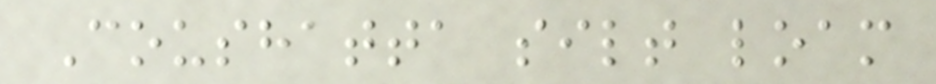Coushatta silt loam
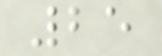25
